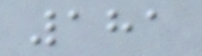181
